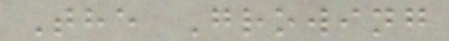The Growing
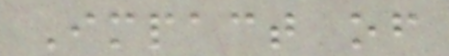Impact of
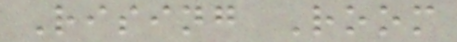Rising Room
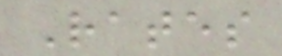Rates
